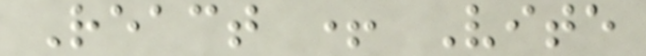React + Vite
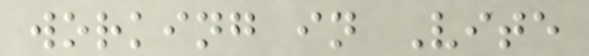working in Vite
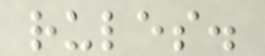rules.
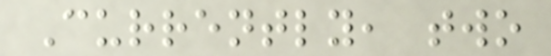Currently, two
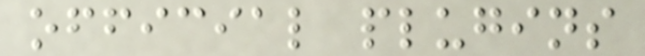official plugins
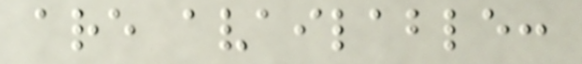are available:
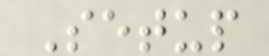Setup
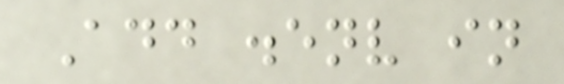Add .env in
